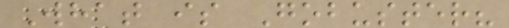What is Gobuster?
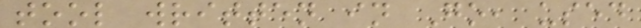tool written in Go, used
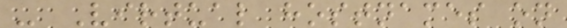- Virtual hostnames on
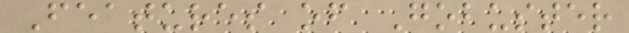Features of Gobuster
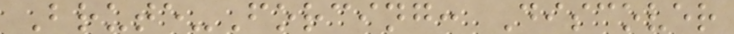Brute-Forcing: Discover
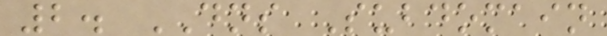2. DNS Subdomain
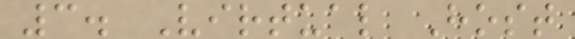3. Virtual Host
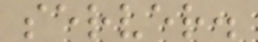server.
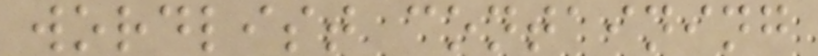wordlist containing
